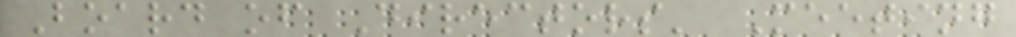Board of Directors' Meeting
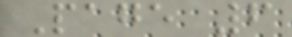Page 6
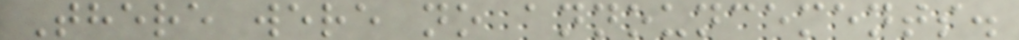There were no announcements.
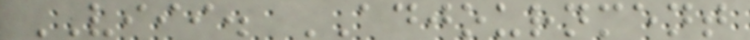VIII. ADJOURNMENT
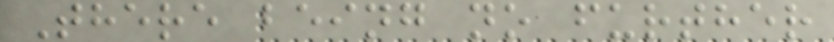There being no further
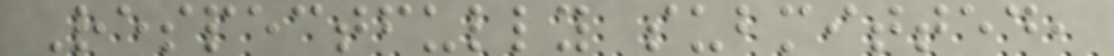Respectfully submitted,
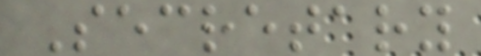Secretary
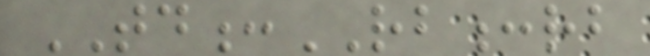TD:RB:rb
